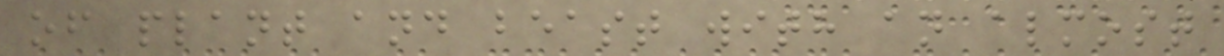of plant and beast with an almost
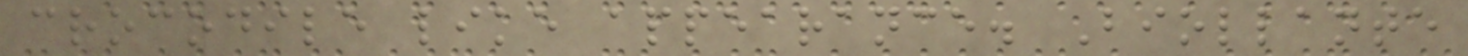crocodile like appearance. Biollante
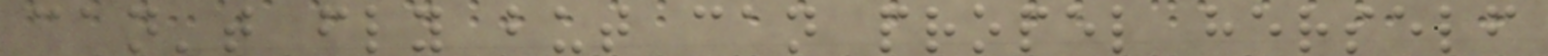can't fly but can propel herself
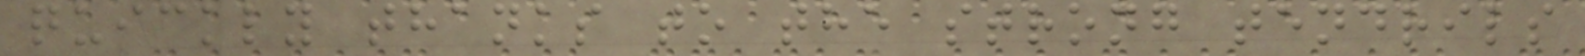quickly thanks to the strong tendrils
